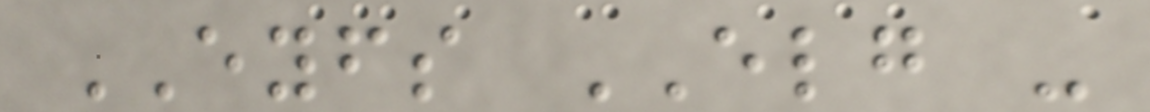EYFS ELG -
